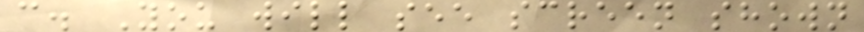c. You will see screen shown
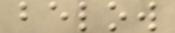below
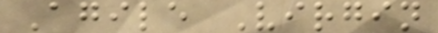Agile Virgin
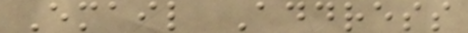Email Address
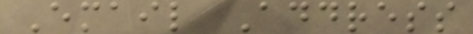Email Address
